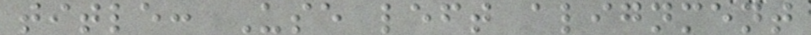title: Use left alignment
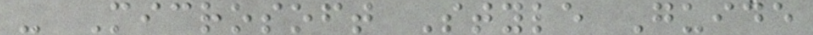- Microsoft Style Guide
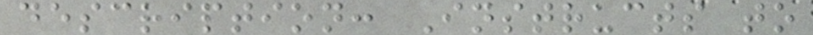description: Instructs to
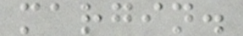margin.
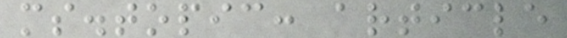ms.topic: article
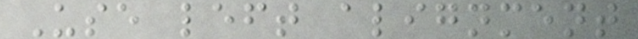Use left alignment
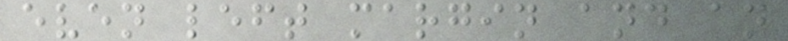even left margin and an
